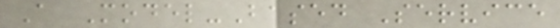A Model-Based Service
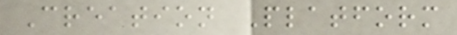Creation Platform
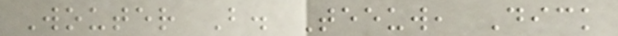Wouter B. Teeuw, Dick
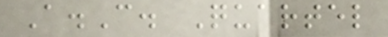A.C. Quartel
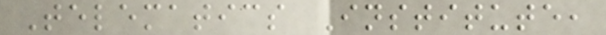Telematics Institute,
